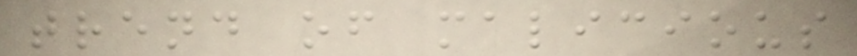trend of malicious
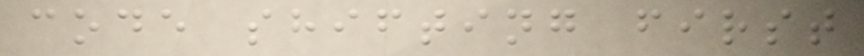code shifting first
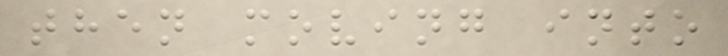then moving into
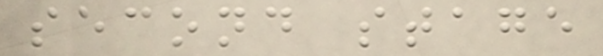second stage
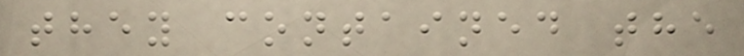they contained the
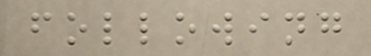following
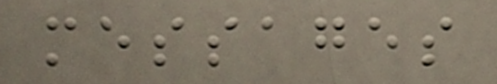messages
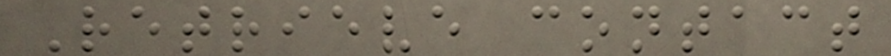Retrieve contact
